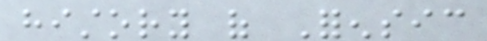history of Forensic
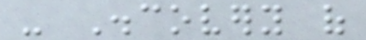- Discovery of
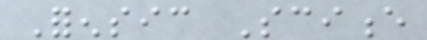Forensic Science
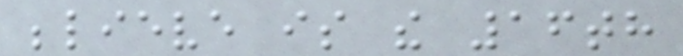believe is the 16th
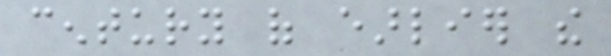century of earlier the
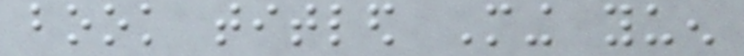book titled Ming yuen
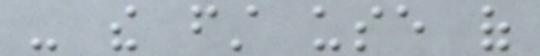- the first use of
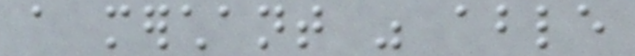a merchant was able
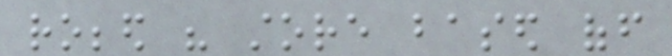robbed his store based off
